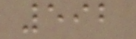592
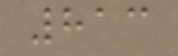813
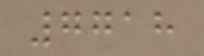7718
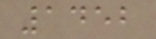1452
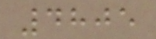4805
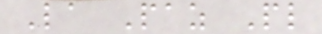La Paz Pl
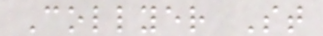Collyer St
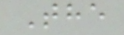The
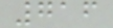716
